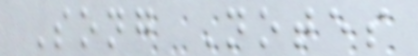Song Notes
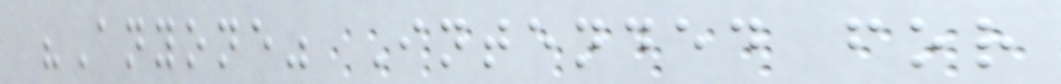"Anyone" Intended for
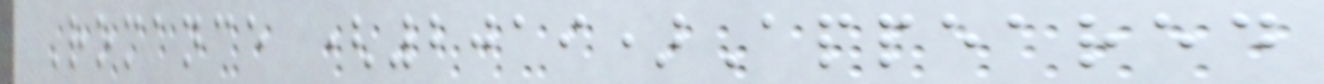Romance (2019)Appeared
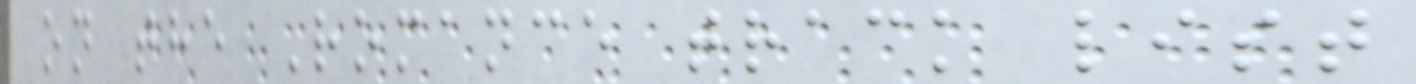on the Romance track list
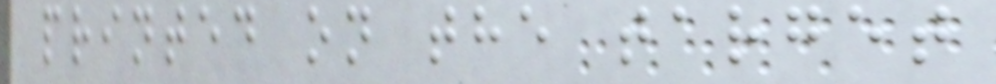printed on the target
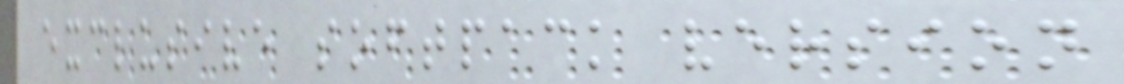exclusive softpack version
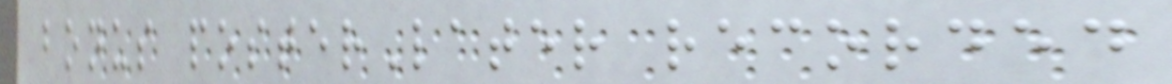bonus posterLater recorded
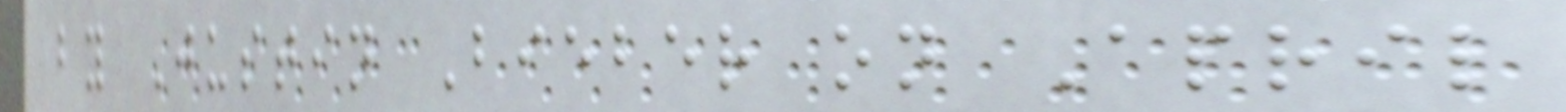by Justin Bieber on April
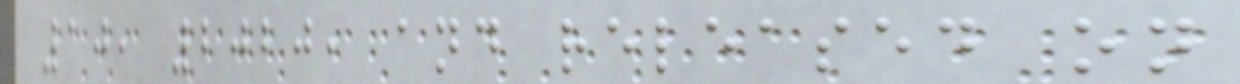10, 2020, and released on
